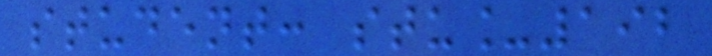student: stu_192
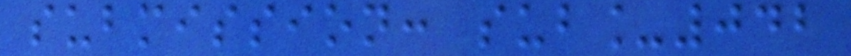submission: sub_042
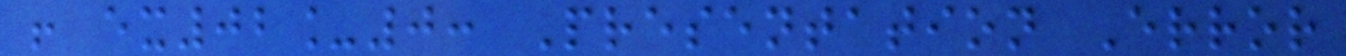! ex02_0: Presentation Error
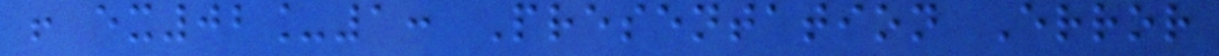! ex02_1: Presentation Error
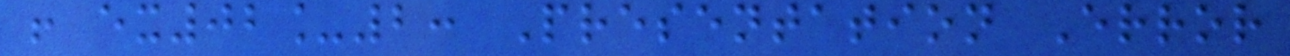! ex02_2: Presentation Error
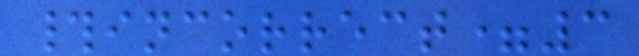#incorrect=3
